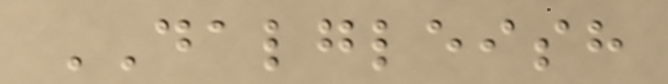DALGLEISH
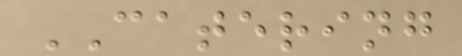CATERING
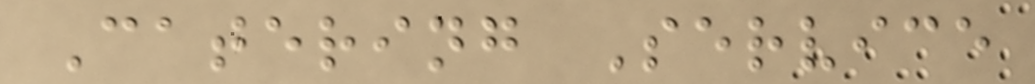Catering Service
